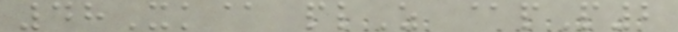48Xk@ plZ @pP2
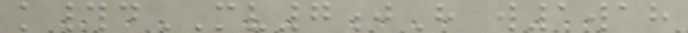k#dMV7jH w1wah
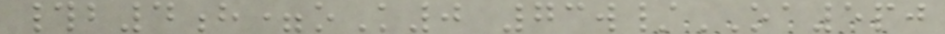#b4h=oK0 73w/OA5pj
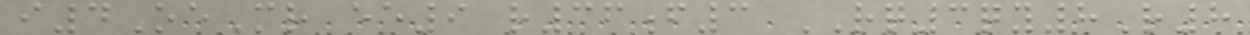i4OeMr ee9 r36f3 RQ3qy8R8
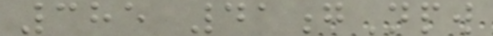385 41gNpw
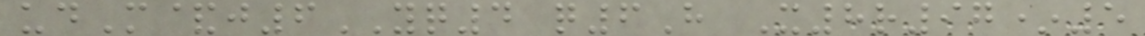udM&j6YQ4 q6H X8r97*5
